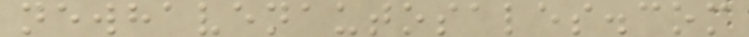newhavenautosales.com
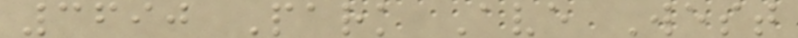3690 Park Ave West
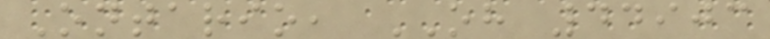Ontario, OH 44903
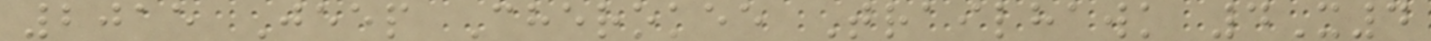2015 Jeep Cherokee Trailhawk 4X4
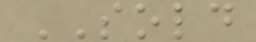SOLD
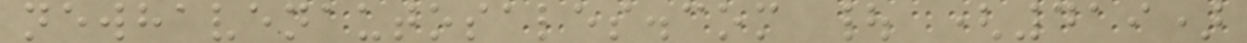newhavenautosales.com | (419)
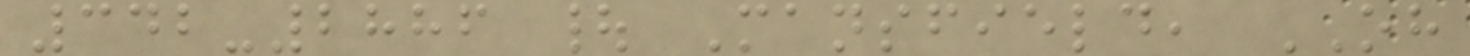342-2886 | Mansfield, OH
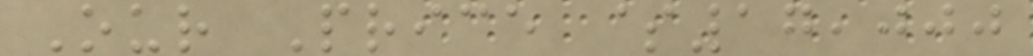Our Price $17,000
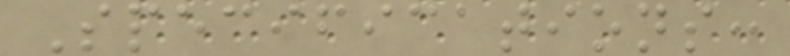Specifications:
